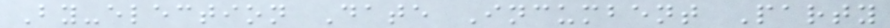By-election Date Incumbent Party
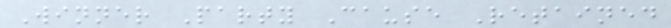Winner Party Cause Retained
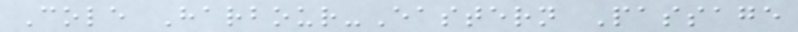Cole Harbour-Eastern Passage
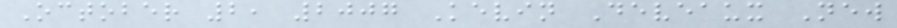October 2, 2007 Kevin Deveaux New
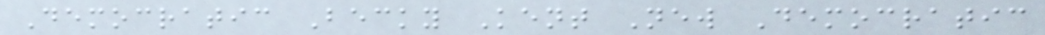Democratic Becky Kent New Democratic
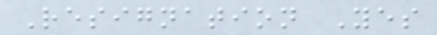Resignation Yes
